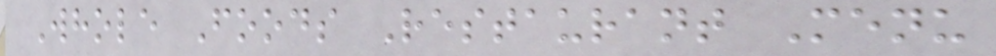Whole Foods Restaurant Menu
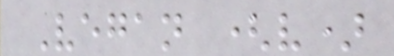Vegan (v)
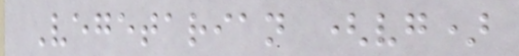Vegetarian (vg)
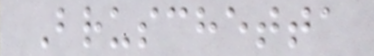Bruschetta
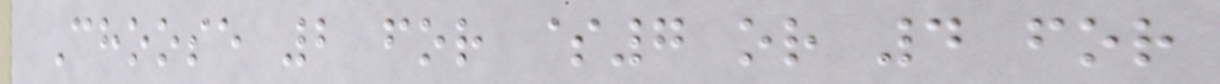Choose 2 for $7 or 4 for
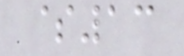$13
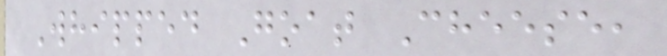Whipped Goat Cheese,
